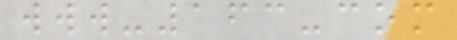www-163-com
